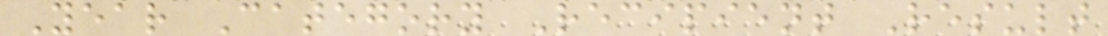Year Category Recipient Result
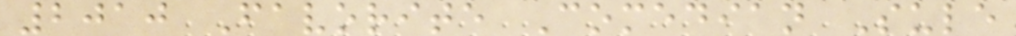2010 Favorite Comedian Sule
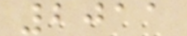2011
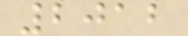2012
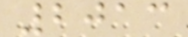2013
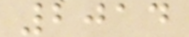2014
